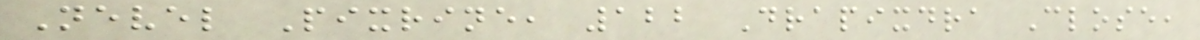Nevel Pixrine, 122 Drapixdra Close,
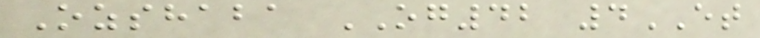Ozshaba OG42 4ET
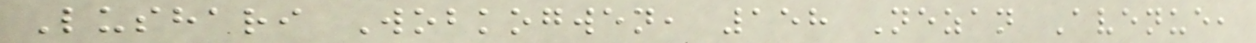Lushari Wobkogwen, 158 Nezan Avenue,
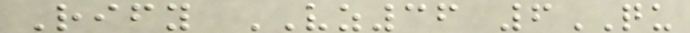Rify VZ36 6QU
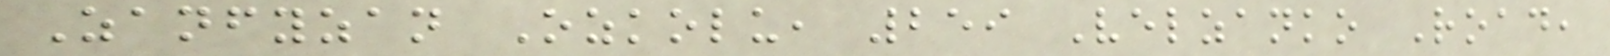Zanfyzan Ozkolu, 259 Velzanko Road,
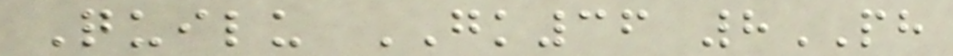Quilu GK36 8PH
